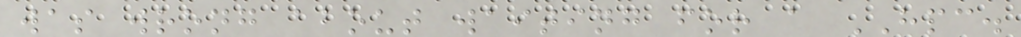was wrong about waiting for a HPC.
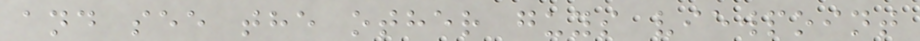and see the other guys viewpoint
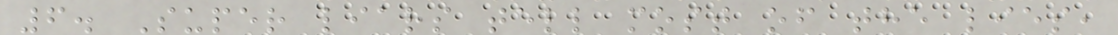6. Super liars tell most of the lies,
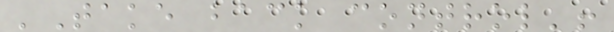'Take back control'!
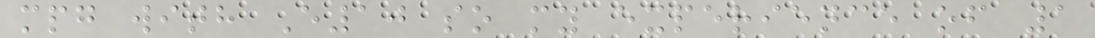mpg with E10 so my experience of 1
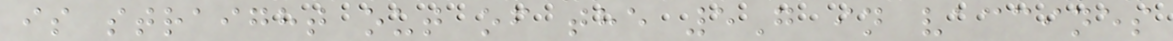is straight out of the 5G in vaccines
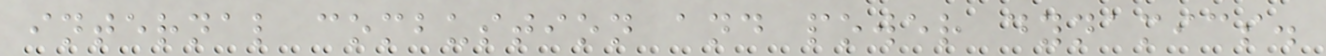internal combustion and power dynamics.
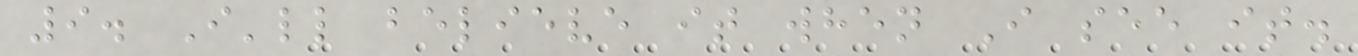9. I'll believe it when I see it.
